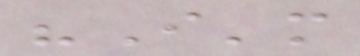"I'm
